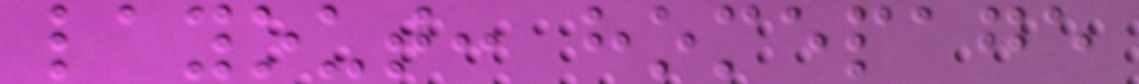layout: homepage
